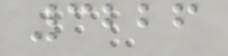3226
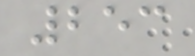253
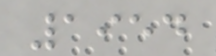1954
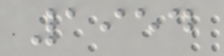1954
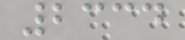2334
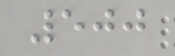500
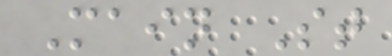Main St
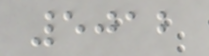5012
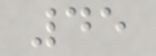45
